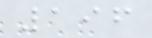196
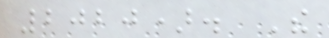2020). The
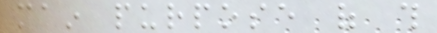main purpose of this
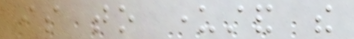is to understand the
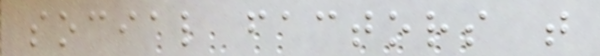social factors that
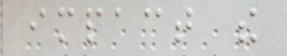impact the
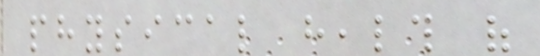physical health of
